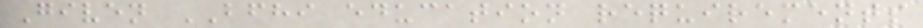Given BFHI education requirements
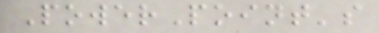PowerPoint's
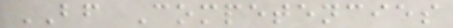BF Competencies
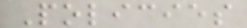Policies
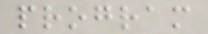program
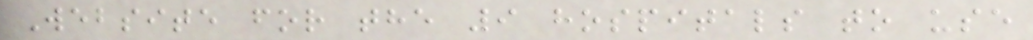Website for the 9 hospitals to use
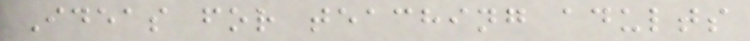Ideas for teaching adults
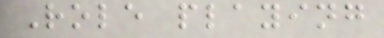Role playing
